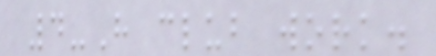4-H club work.
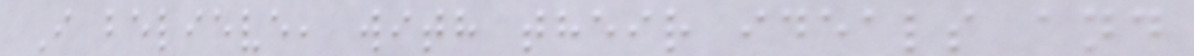I believe, with their ideals and
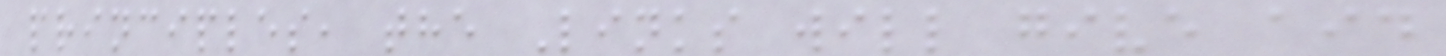principles, the Links will give aid
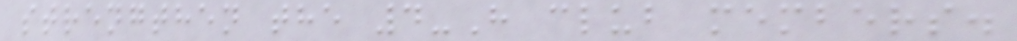strengthen the 4-H club members.
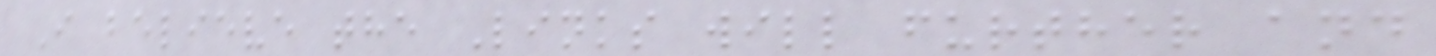I believe the Links will further and
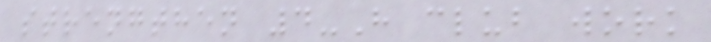strengthen 4-H club work
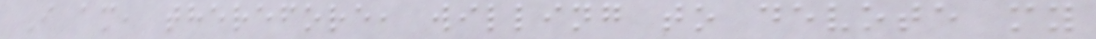I am, therefore, willing to devote my
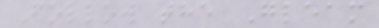Follow the Gleam
